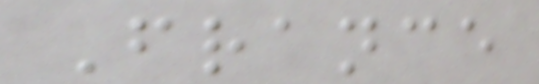France
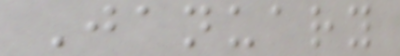January
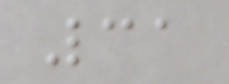31
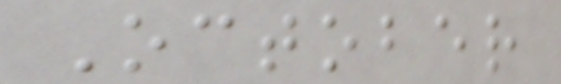October
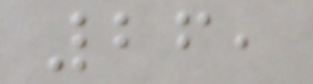26,
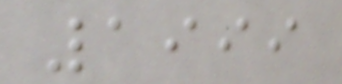1999
